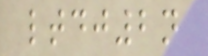ltdj2n
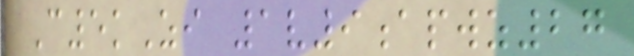C5kZi 1v9apwz27
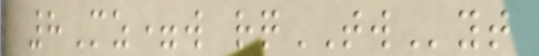8Mz=w rqTWyt
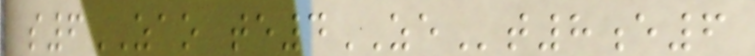s6ZAO te4ZEt8e6
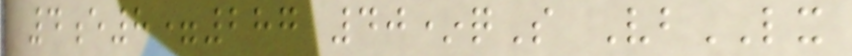4e8=287 40*qS VbLX
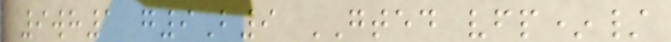9wh1 g9B9 GTED vfp*/
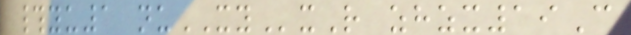#yu1 nuXYxR zhzx19C
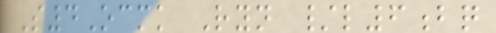S4Ocmk Ryn /l6bq
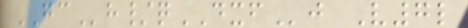GCh/qDXFj V7l
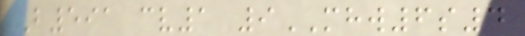B591 cv1 9MHW6s4
